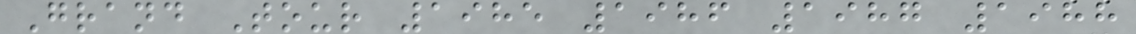Grand Tour 1985 1986 1987 1988
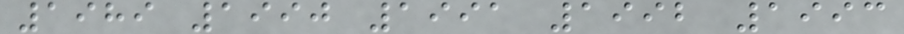1989 1990 1991 1992 1993
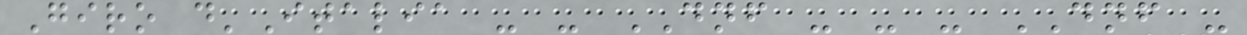Giro d'Italia - - DNF - - - DNF -
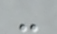-
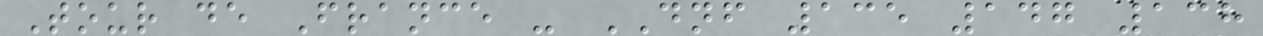Tour de France - DNF 135 147 138
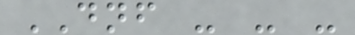DNF - - -
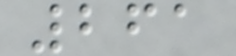261
